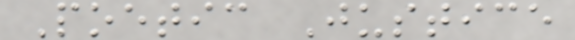Poetic Justice
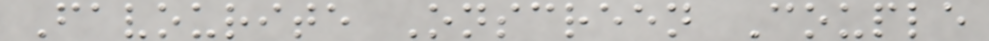Favourite Onscreen Couple
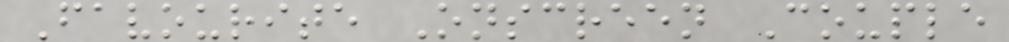Favourite Onscreen Couple
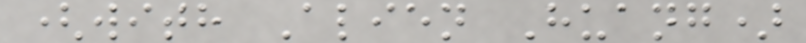(with Alien Huang)
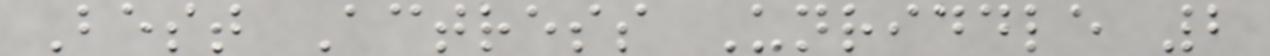Best Actress Unriddle 2
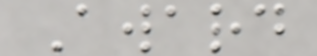Award
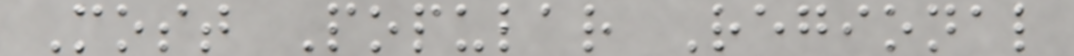Most Popular Regional
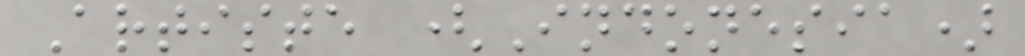Artiste (Indonesia)
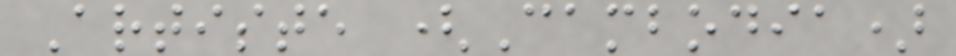Artiste (Cambodia)
